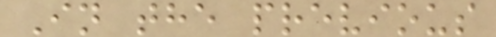In the previous
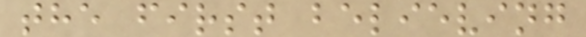the first believing
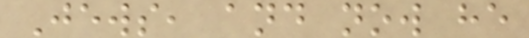Jews, and now he
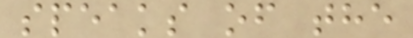speaks of the
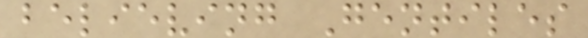believing Gentiles
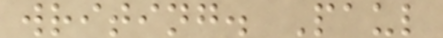writing. Paul
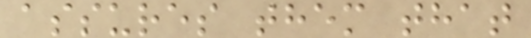assures them that
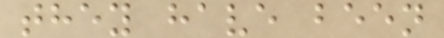they have been
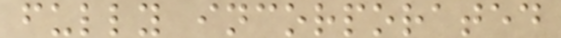fully incorporated
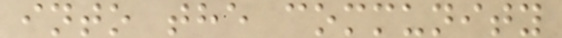into the community
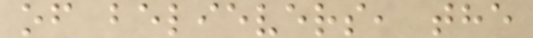of believers, the
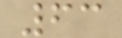63
